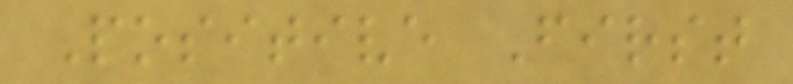Positive First
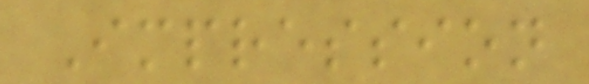Impression
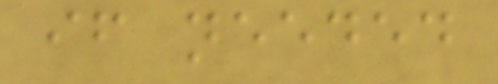if needed
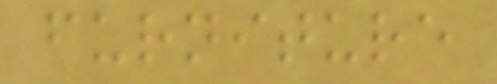furniture
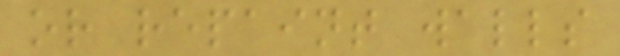or repaint walls
